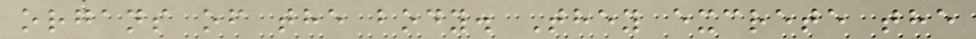organs of the body. They excrete the
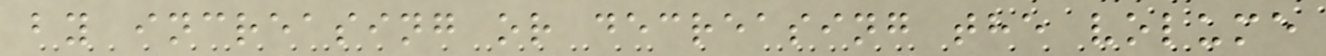by increasing or decreasing the volume
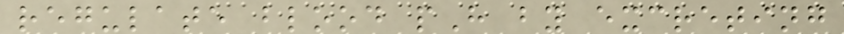regulate blood pH by excreting
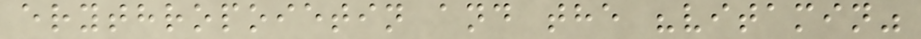erythropoietin and the "vitamin"
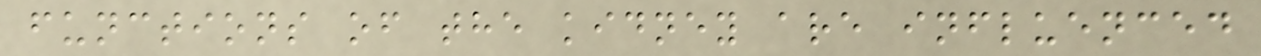functions of the kidney are influenced
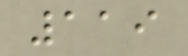119
